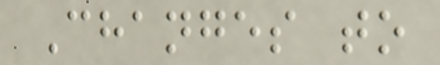Changes to
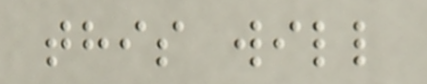this will
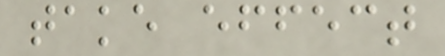take effect
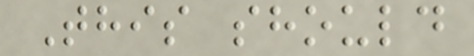This should
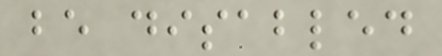be disabled
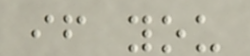if you
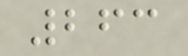263
